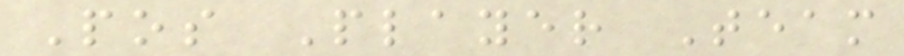Pos Player Team
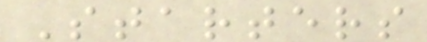Starters
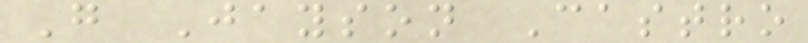G Jayson Castro
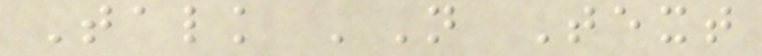Talk 'N Text
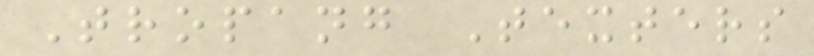Tropang Texters
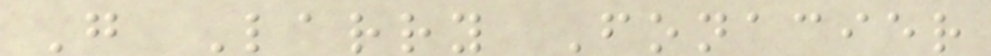G Larry Fonacier
